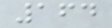164
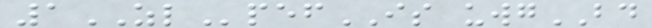1ZLpefIS uwgBD
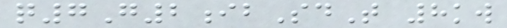q7G2ibSdT 8kw
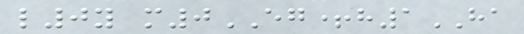l0y m0EG+h1HA
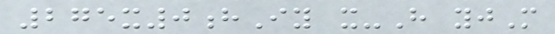275x0hIy x-H yjM
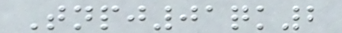Tnpj01qk2
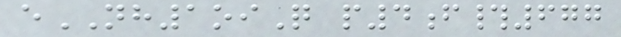eNH1oiQ p4f#677
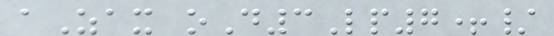aZax oD3Lp7+/
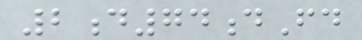2d74dFd
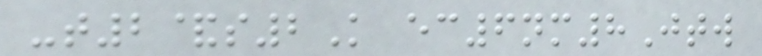-t2&s2K ec6nm8Jtw
